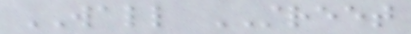WALL STREET
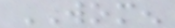WOMEN
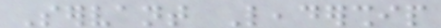Servant Leadership
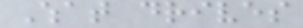What drives
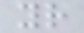your
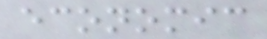economic
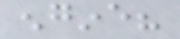engine?
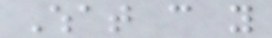What can you
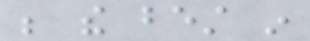be the best in
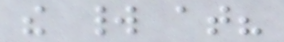the world at?
